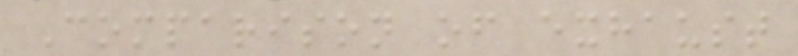Comparison of exhaust
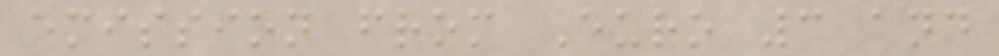emission from Euro 3 and
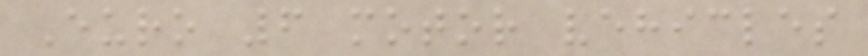Euro 6 motor vehicles
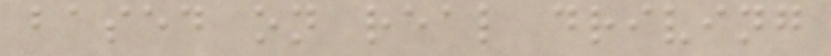based on real driving
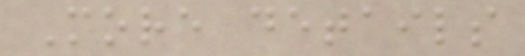More details
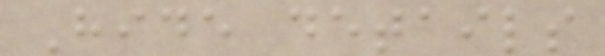Hide details
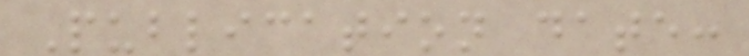Publication date:
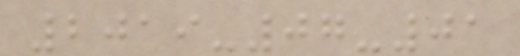2019-07-01
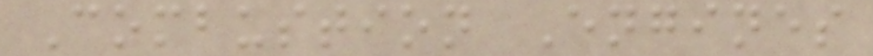Combustion Engines
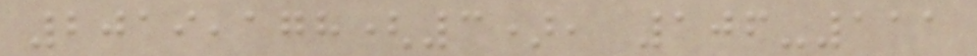2019,178(3), 106-111
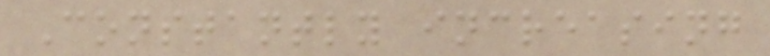Constantly increasing
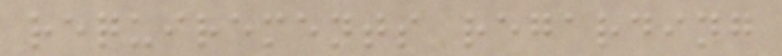requirements regarding
